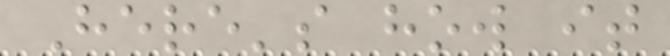Here's how it
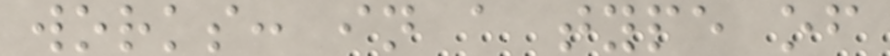works: in a type of
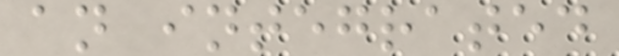an integrated
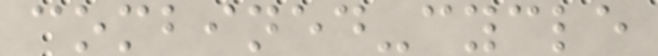combined-cycle
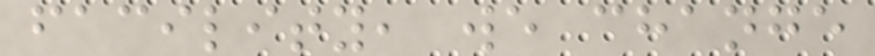facility, we change
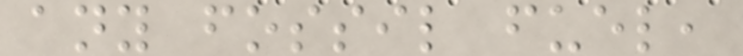any fossil fuel,
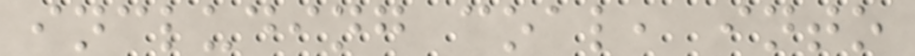including coal, into
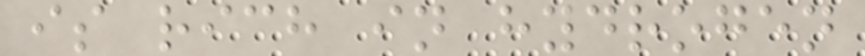is rich in hydrogen
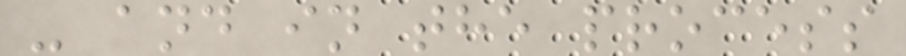- and in the process
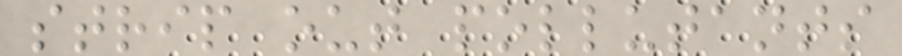strip out pollutants
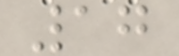17
